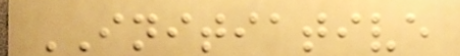INITIATIVE
